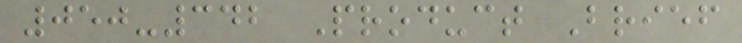050-342 Product Brief
